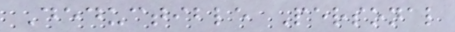Deductible Personal
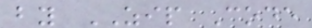by ZIP Code
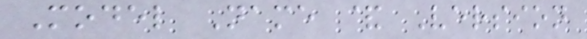Model Name & Version
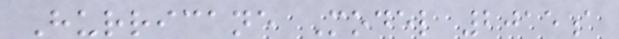Hurricane Model 2015a
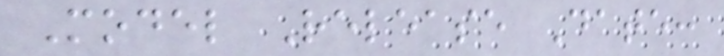Model Release Date:
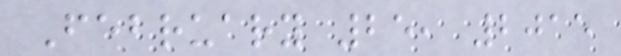February 25, 2015
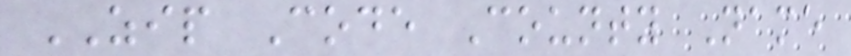ZIP Code County Name
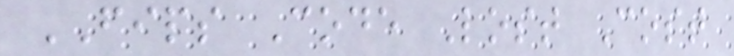FIPS Code Lost Cost
